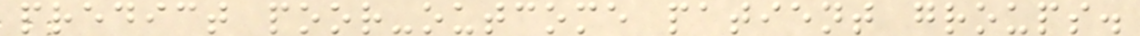predict poor-outcome patient groups.
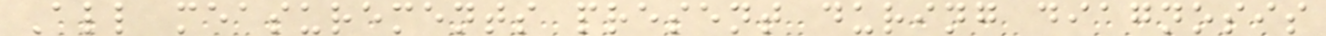All measurements present during diagnosis
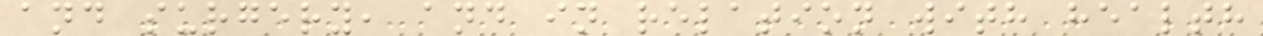and surgery, and in relation with health
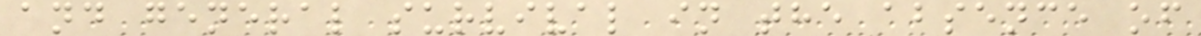and general survival in the absence of
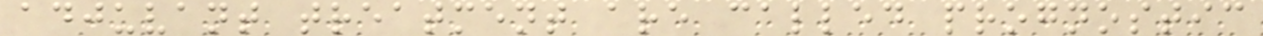adjuvant treatment are called prognostic
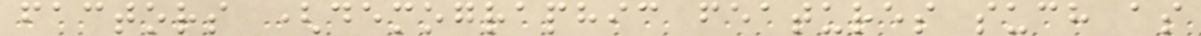factors (demographic features such as
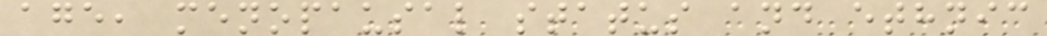age, menopausal status and ethnic
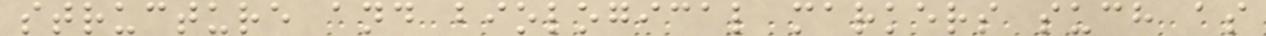structure and biological markers such as
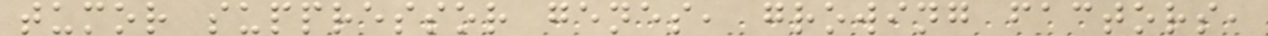tumor suppressor genes, growing factors,
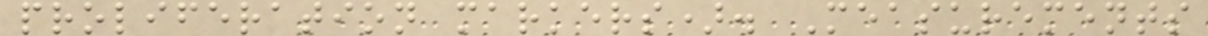proliferation markers). Measurements
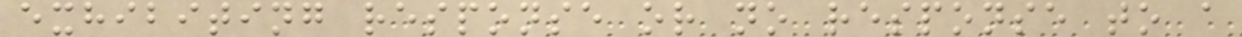exhibiting response or no response to a
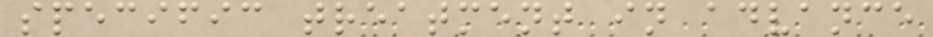specific treatment in advance
